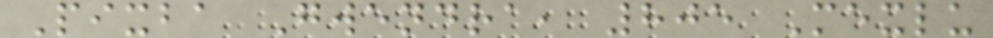Pixba Gwendra, 805 Mexlu
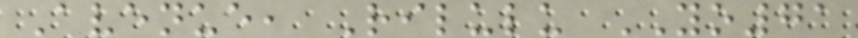Avenue, Rilulu YO71
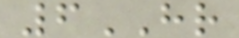6HR
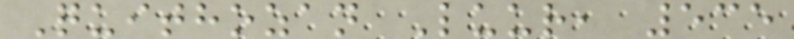Quithozan Luur, 535
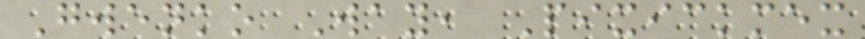Gwenko Way, Pixickmex
